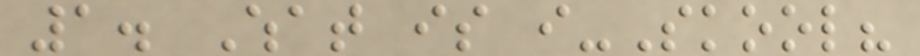1. What is i-Skool?
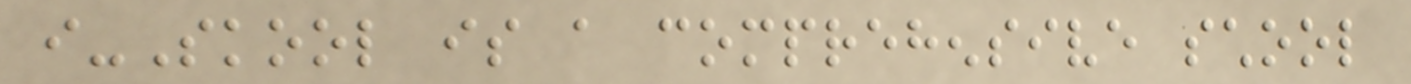i-Skool is a comprehensive school
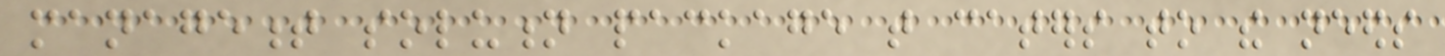management solution package that caters to the needs
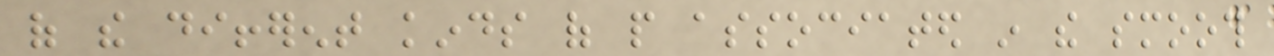of the different kinds of people associated in the smooth
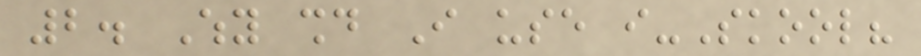2. Why should I use i-Skool?
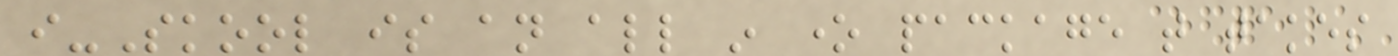i-Skool is an all in one package that takes
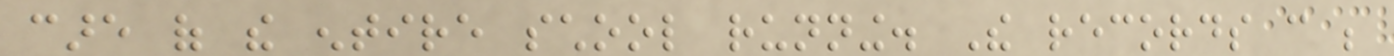care of the entire school running. The records can be
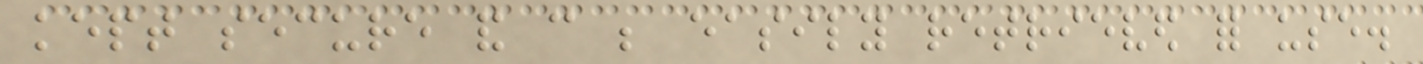kept secure and can be easily retrieved for use.
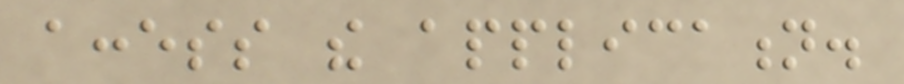access the application.
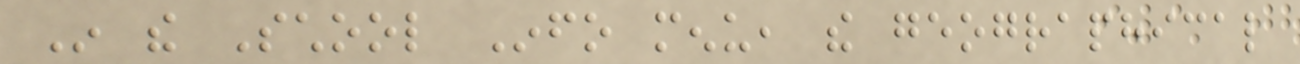In the School Info menu, the geographical
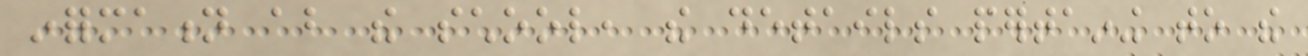information about the school, the details pertaining to the
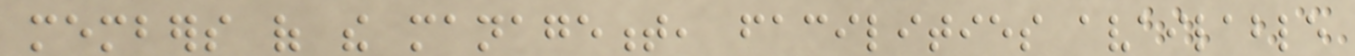members of the management, facilities available
